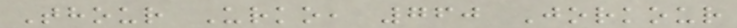Thour Urko, 760 Jorkour
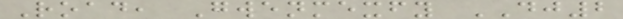Road, Gwenmexfy DJ2
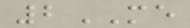2ME
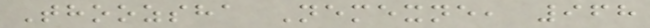Thoozsha Nemexne, 968
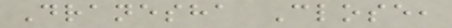Dranesha Close,
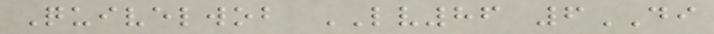Quivelwob LV86 6DI
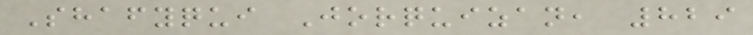Shafyqui Jorquizan, 829
